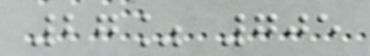27% 705
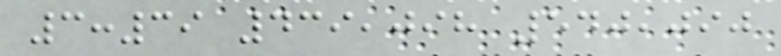3:39 439,098 540,090
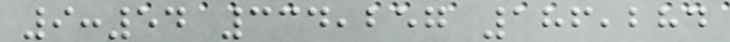9:54 334,257 186,284
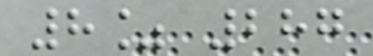8% 287
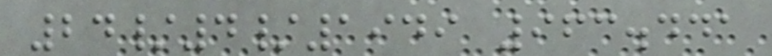24/4/1949 963.441
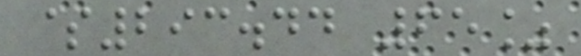$293.44 65%
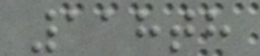118th
